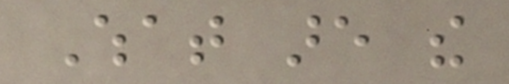What are the
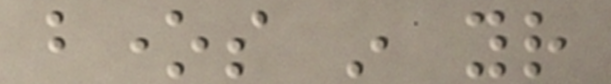bones in your
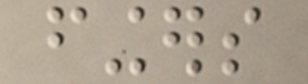fingers
